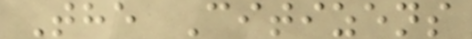The Citizens
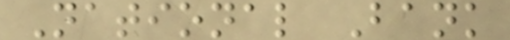National Bank
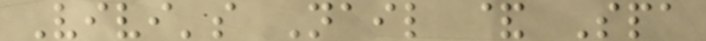Vivi's Nail & Spa
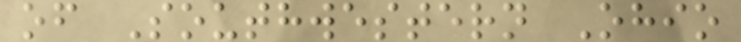of Southwestern Ohio
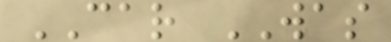CAR WAS
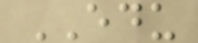EDU
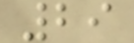29
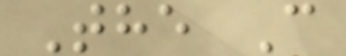The C
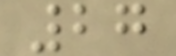27
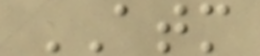ATM
